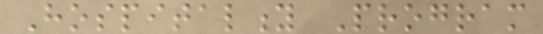Hospitality Program
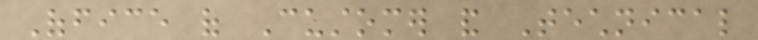Office of Customer and Technical
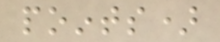points)
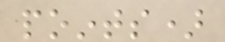points)
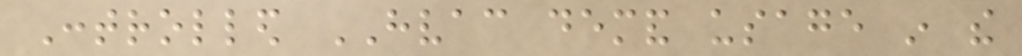Controlled HVAC demand usage in the
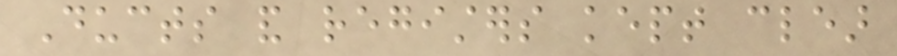Ducts and registers kept clear
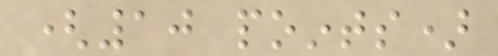(10 points)
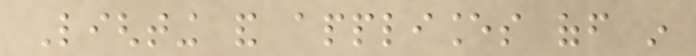Lighting and appliances off in
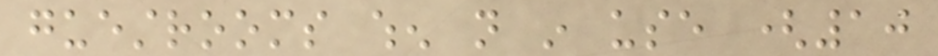guestrooms when not in use (10
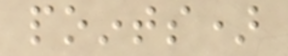points)
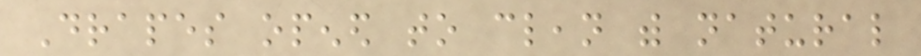Drapes opened to clean with natural
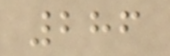286
